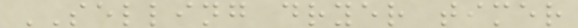SELLING dryer timer
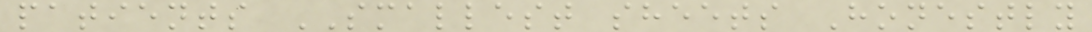patients SMALLEST sheets Honestly
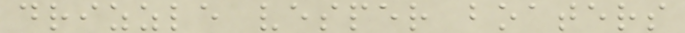drizzle vesper boaters
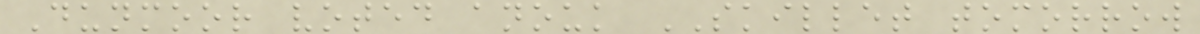Dunmoor voted anouk SKILLET tomorrow
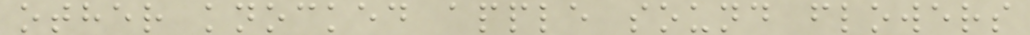other knocked apple sound flowers
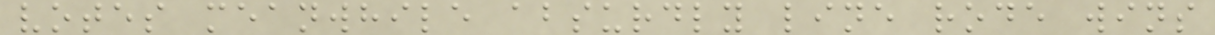votes meanwhile absurdly line rode wins
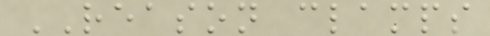REASON clamps
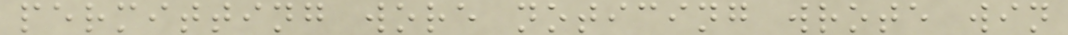permitting wore noticing wrote win
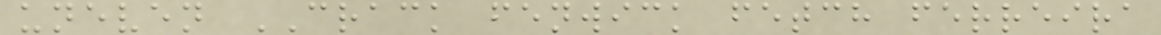uneven CRACK fenwick fetch ferreira
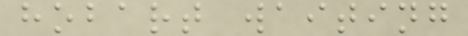hobart waiting
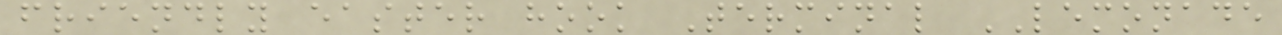friendly easter hook Terminal LEMONADE
